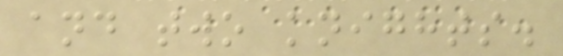and two knights.
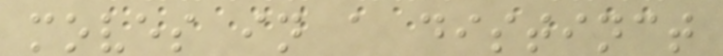moves in a distinct
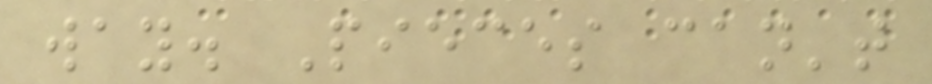way. Pieces can't
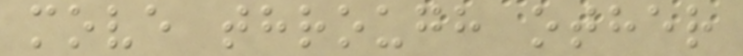move through other
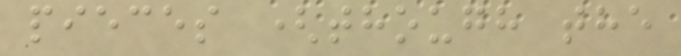pieces (though the
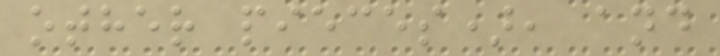other pieces), and
